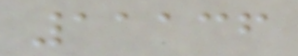11136
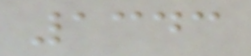1343
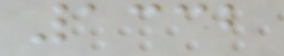1332
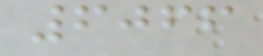6066
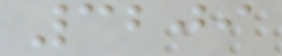3209
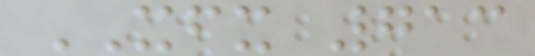XFX 713
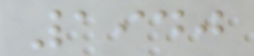1940
